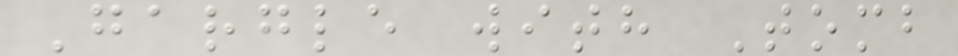Gargle with Tomb
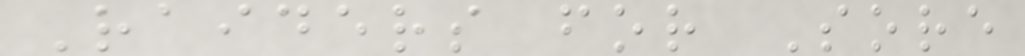Raiders for Sore
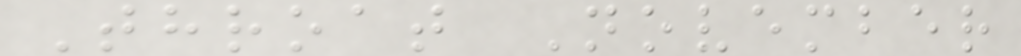Throat November
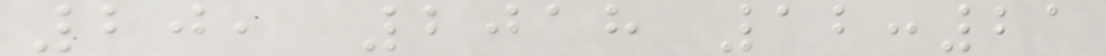20, 2018 12:21
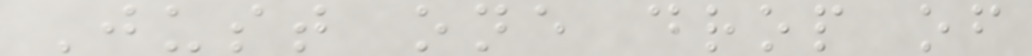Just one drop of
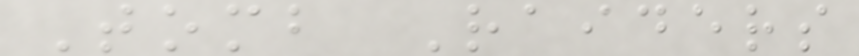Tomb Raiders
